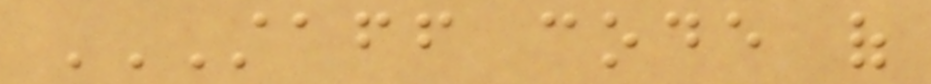STAFF CODE OF
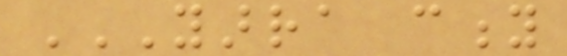YARRA CITY
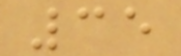35
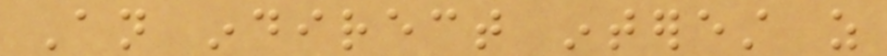An indirect interest as
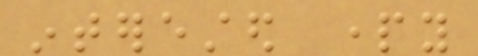interested party
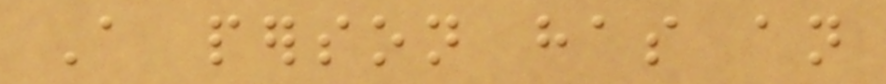A person has an
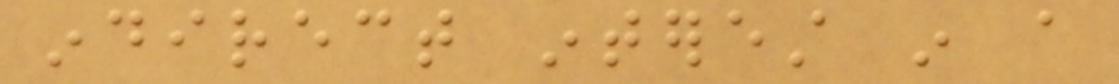indirect interest in a
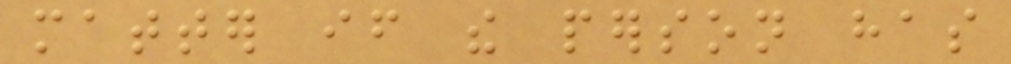matter if the person has
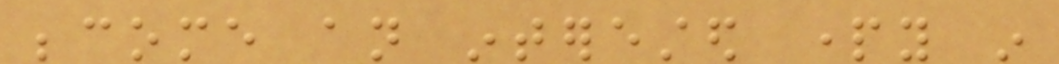become an interested party in
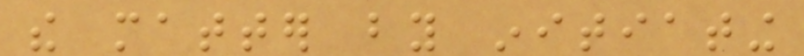the matter by initiating
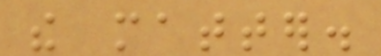the matter.
